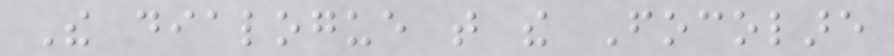The dialogue that the Focolare
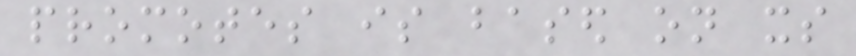promotes is based on its
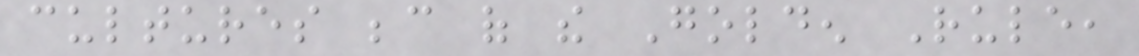cultures because of the Golden Rule,
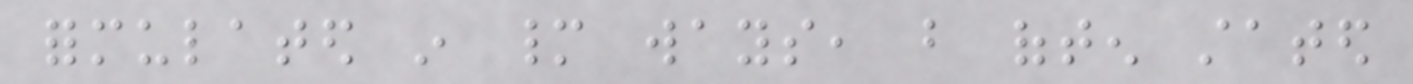formulated in many ways, but often stated
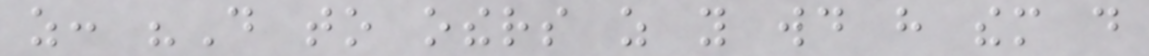as: "Do to others as you would have them do
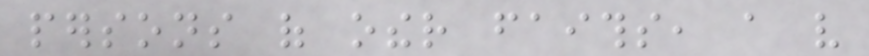persons of other faiths, a very
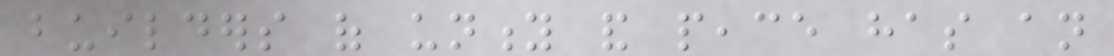builders of unity and peace has an
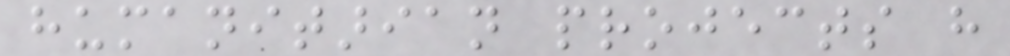humanitarian projects have
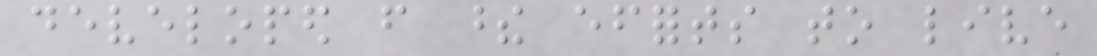developed from these efforts to live
